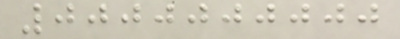0000000000
